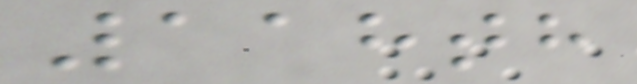118th
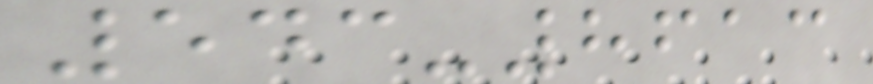543-8613
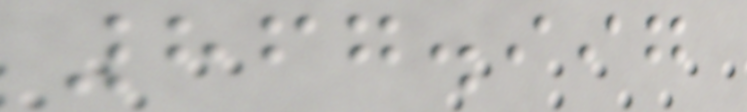867.997
